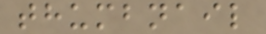thumbnail
